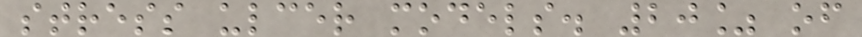stress ulcer models. 20% of
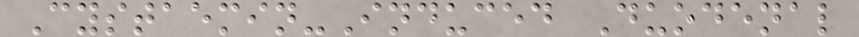Cystaemin-Induced Duodenal
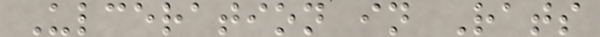Ulceration in Rats
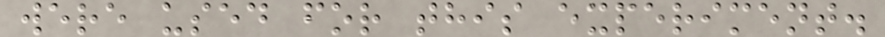were used for this experiment.
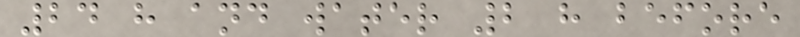24 h and water 2 h before
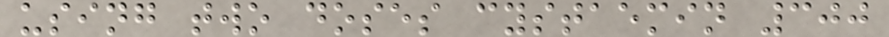using two doses cystaemin 300
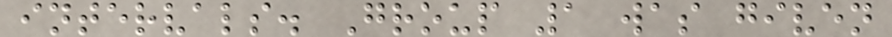intervals. Group 1 was given
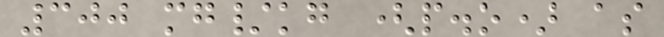300 mg/kg (p.o) as
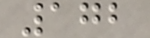172
